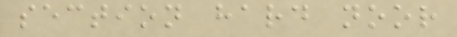section hard noor
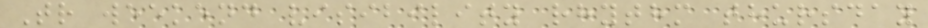Tr weekend visibility rhythm thursday
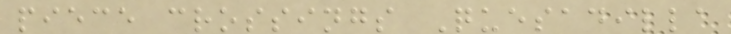piece crossings Quesadilla
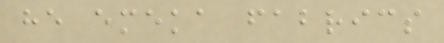he emeka fabrics
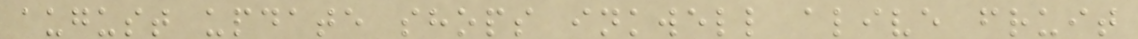august update shops inkwell alive fruit
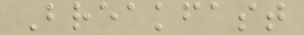Breakfast
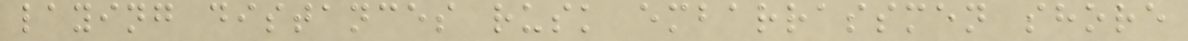laying distances rusk embarrassmen shore
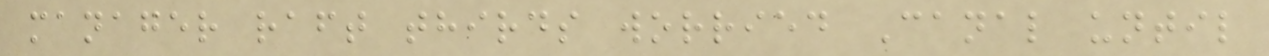manager raft thirds worried Canal until
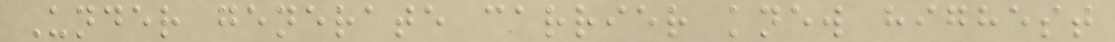Under generate carrier knew highest
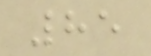85
